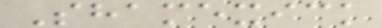Shamexick
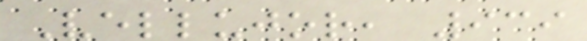Vellujor, 939
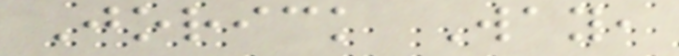Jorick Way,
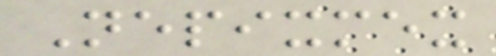Nepixmex
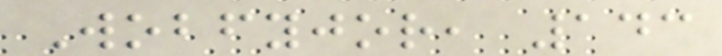Wobfyjor, 143
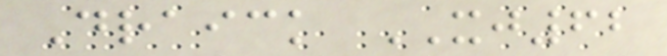Draick XJ62
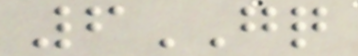6GQ
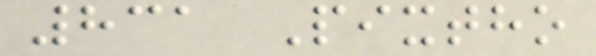831 Pixtho
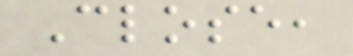Close,
